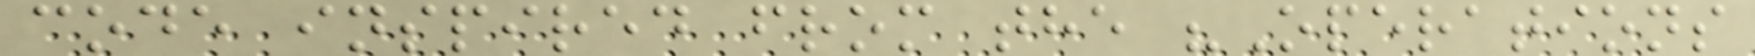code inspired from the "Operations
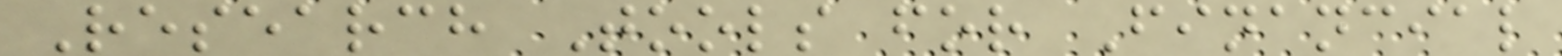Research Tools for Financial
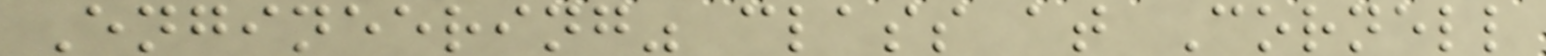Engineering" class at Cornell
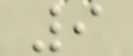9
